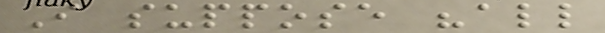I suppose "all
